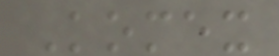Komex
